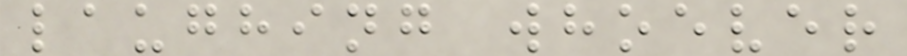laughing whoever
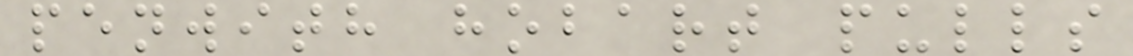penwith hobart pulls
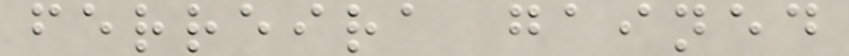ferreira gained
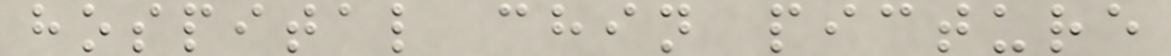hospital chin picture
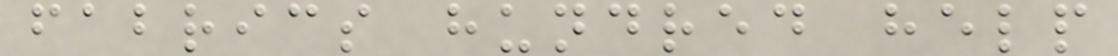fabrics hundred help
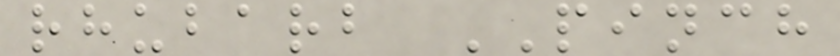rhubarb PINCH
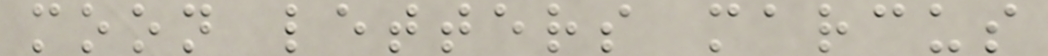moon letters marcus
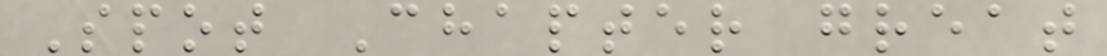Spot Chapter great
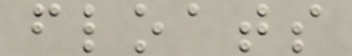floats
